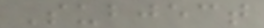Subject
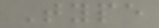Type
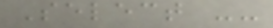Select --
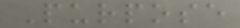Purpose
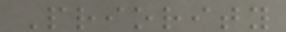Priority
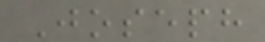Joseph
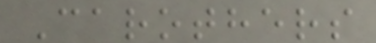Carothers
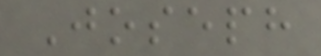Joseph
